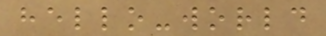hello-world
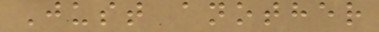Just another
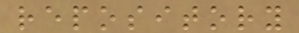repository
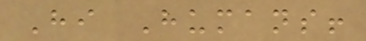Hi Humans!
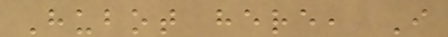Hubot here, I
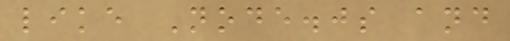like Node.js and
